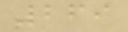269
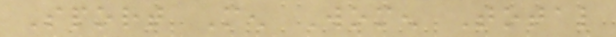Sport Men Women Total
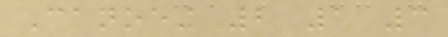Canoeing 2 1 3
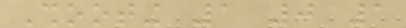Shooting 1 0 1
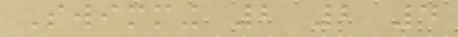Swimming 2 2 4
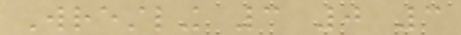Wrestling 3 0 3
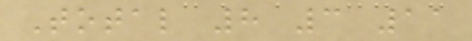Total 8 3 11
